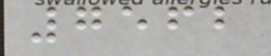7562
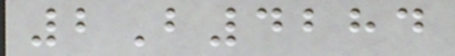2B4284
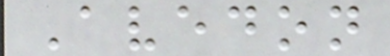Avedon
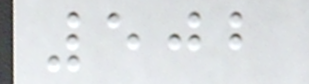502
